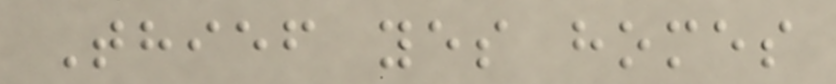Thief yes homes
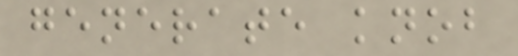generate knob
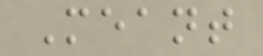Meant
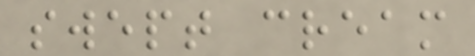swept cream
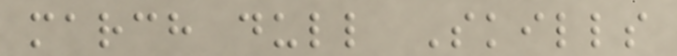march dull Skills
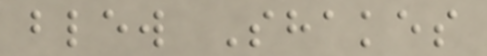blew Shakes
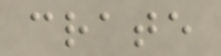crate
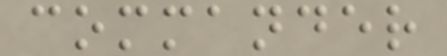commander
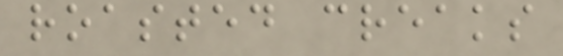roasted creaks
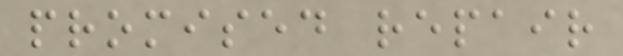promised repair
